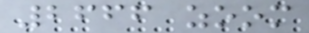2666 zoom
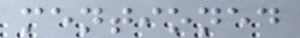mentioned
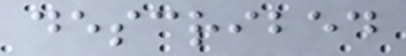described
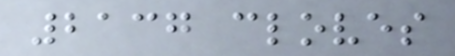2137 cloves
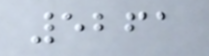5261
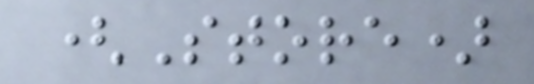(Store)
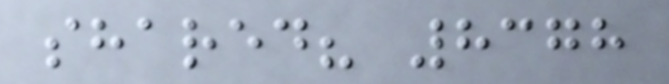shared? 8378
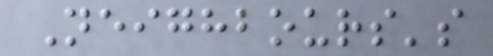Neighbours's
